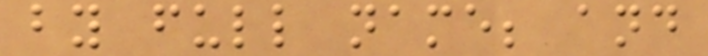by full name; and
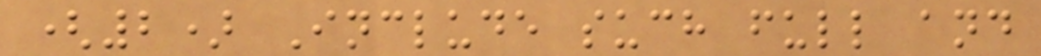(2) Include such full and
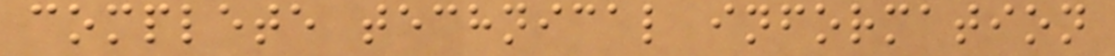complete technical information
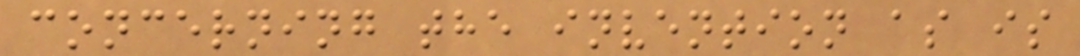concerning the invention as is
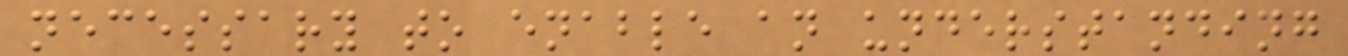necessary to enable an understanding
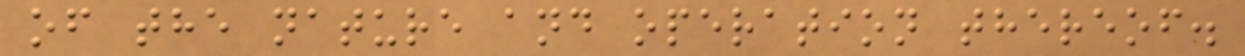of the nature and operation thereof.
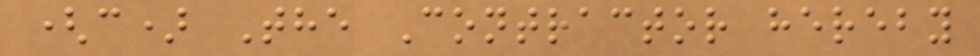(c) The Contractor hereby
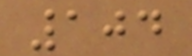104
